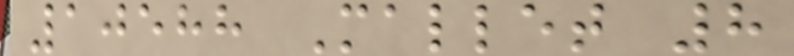10588 Mallet 8
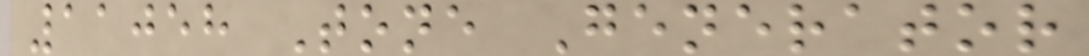11058 Tone Generator
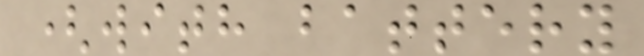(with battery
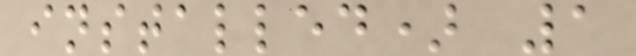installed) 1
